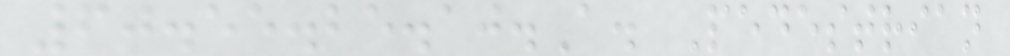60.55.25.10.A. Pedestrian
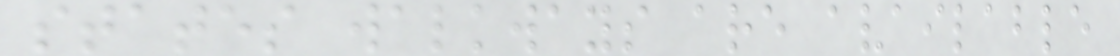states walkways are available
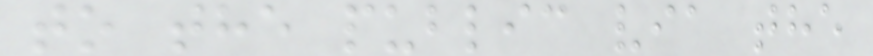to the public via the
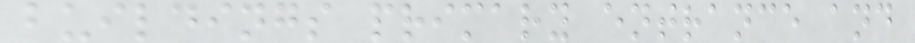buildings primary entrance and
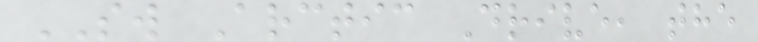SW Arctic Drive, the
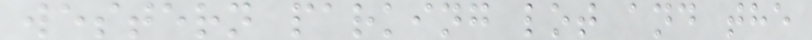western parking lot and the
